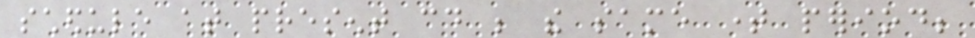schedule at present could be the same time period;
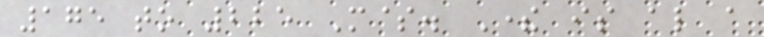175 to 225 M$. There is also a
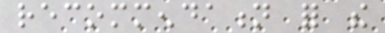recommendation for the
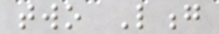two Long
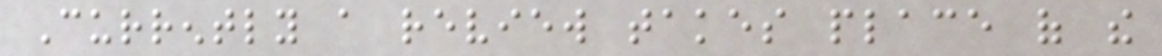Currently a review takes place of the
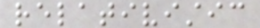relativistic
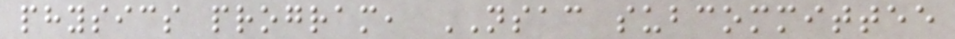physics program, NSAC subcommittee
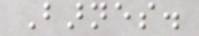Barnes.
